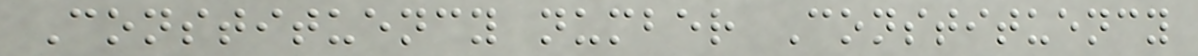Constituency number Constituency
